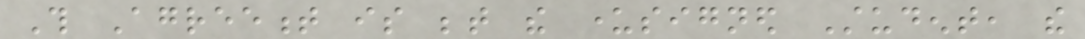This Agreement is between the undersigned Student, the
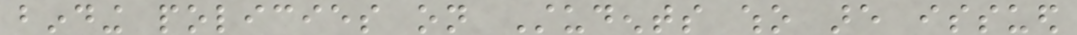binding policies on Students who are issued
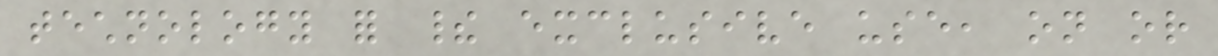technology for their exclusive use, on or
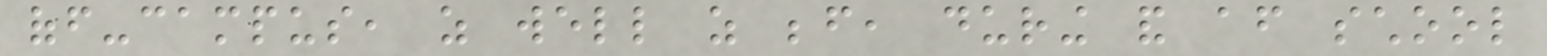off-campus, as well as before, during and after school
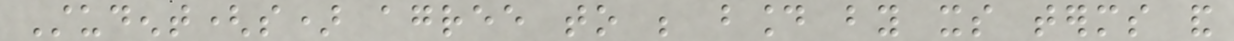Student(s) agree to be bound by its terms and
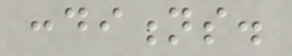conditions.
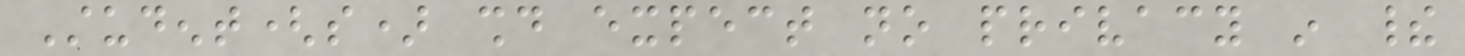Student(s) should expect no privacy in their
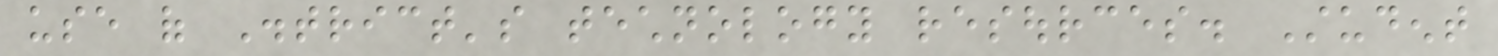use of District's technology resources. Student
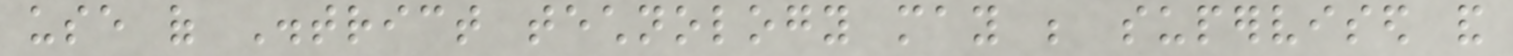use of District technology may be supervised and
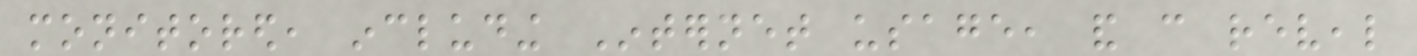monitored, including Internet usage, and can reveal
